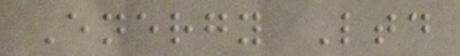Energy Ltd
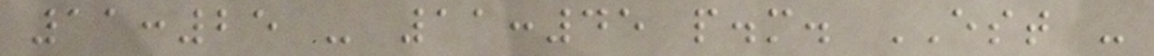11:25 - 11:45 p.m. EST -
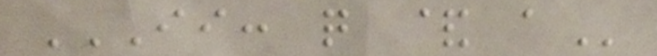II: Q & A
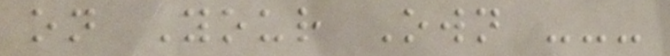on Your Own ---
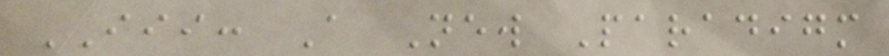III: A New Paradigm
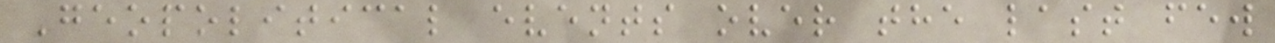Geopolitical events over the last few
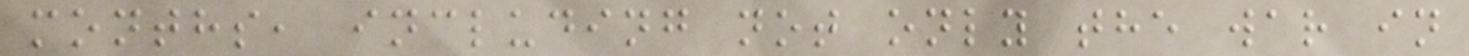months, including not only the war in
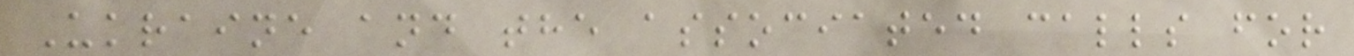Ukraine and the associated calls for
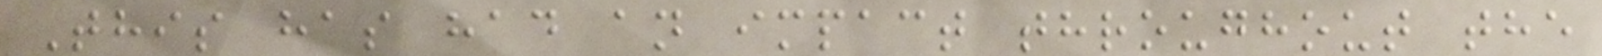This has had an impact throughout the
